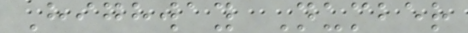Highway Number
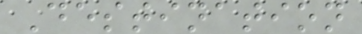Destination
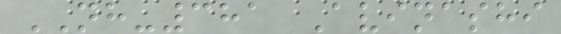NH-381 Avinashi
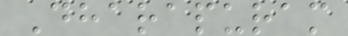Dharapuram
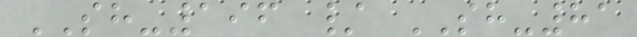SH-196 / SH-81
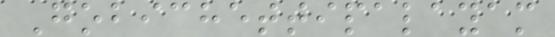Gobichettipalayam
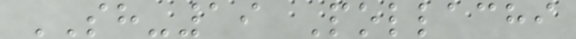SH-19 Pollachi
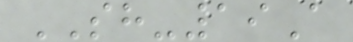SH-19A
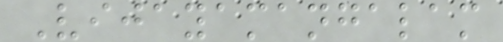Vijayamangalam
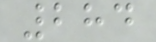284
